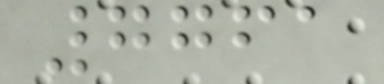7761
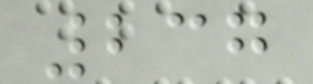237
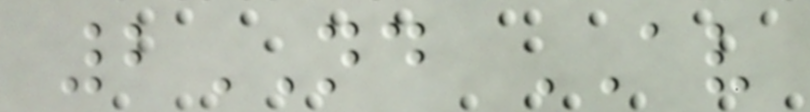2ND AV
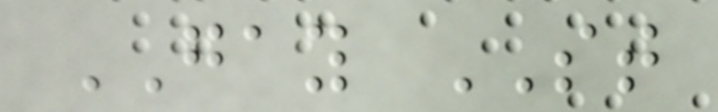GAY ST
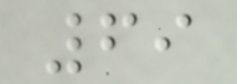69
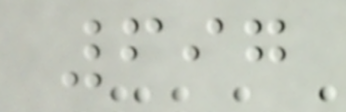697
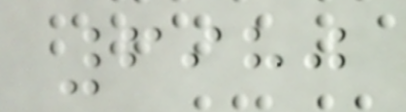6980
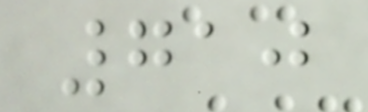710
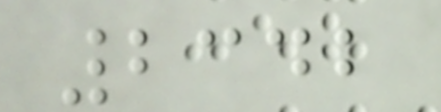2342
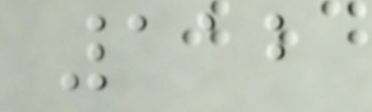112
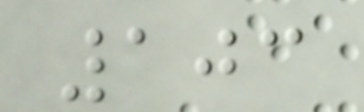103
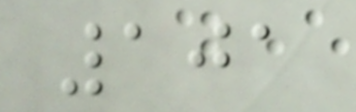101
